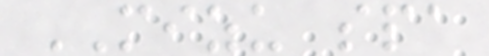MIZU spa
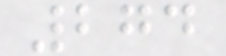274
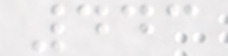443
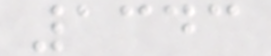1343
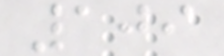109
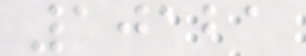10121
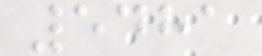5481
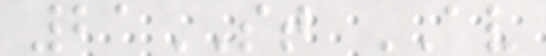21ST AV
